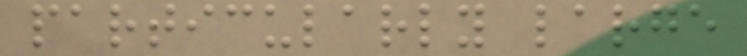particularly large
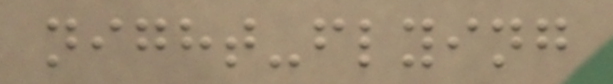night-flying
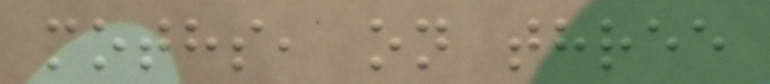moths, on three
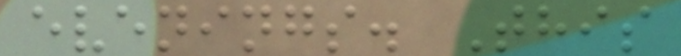evenings. This
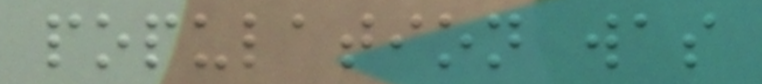population was
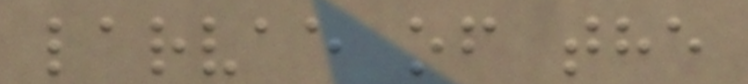larvae of the
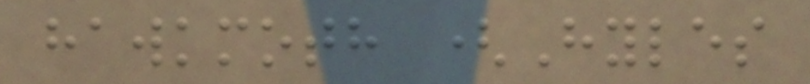hawkmoth (Hyles
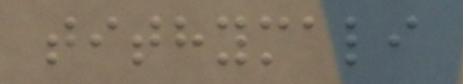tithymali
